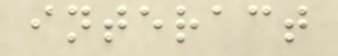interact
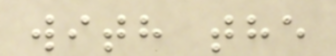with the
